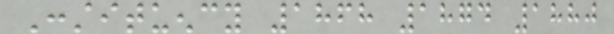Constituency 1868 1874 1880
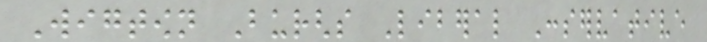Wigtown Burghs Liberal Conservative
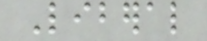Liberal
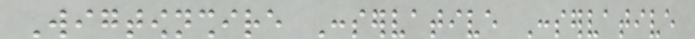Wigtownshire Conservative Conservative
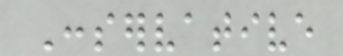Conservative
